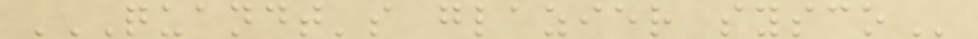QUANDT'S GLAZIER SYSCO
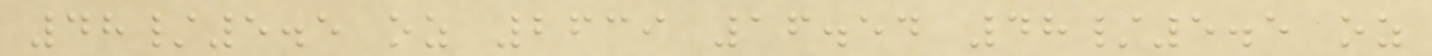48/5.5 oz 2639 16.54 48/5.5 oz
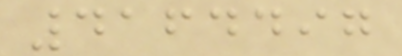4164497
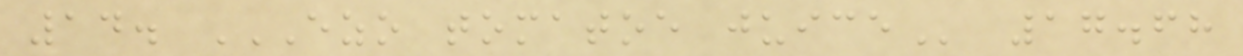14. EZO TOMATOE JUICE 17.68
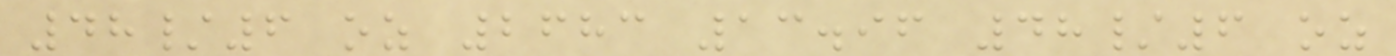48/6 oz 2683 13.96 48/6 oz
